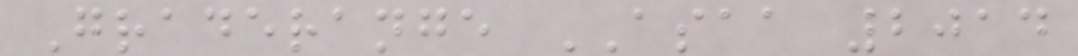Graderange ASAA 2014
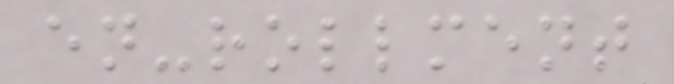en-rollment
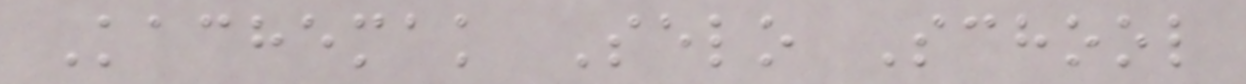Kachemak Selo School
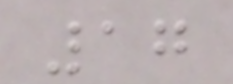17
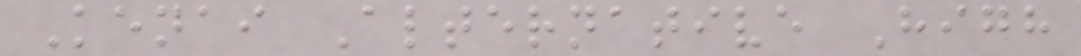Kenai Alternative High
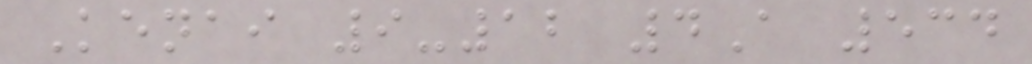Kenai 9-12 4A 534
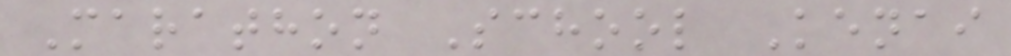Marathon School Kenai
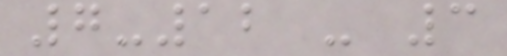7-12 - 3
